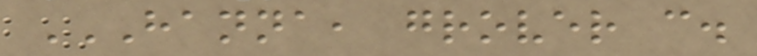HANNA, GROVER C.
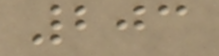203
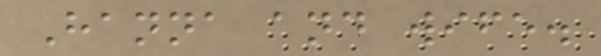Hanna and wife.
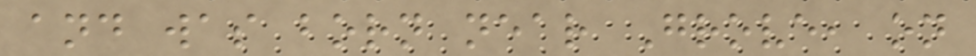and was born near Grove, on
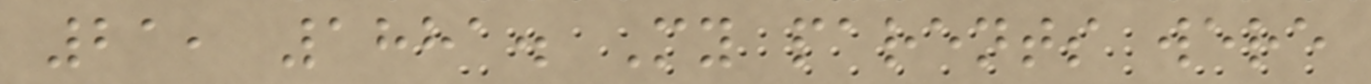21, 1881. My parents were
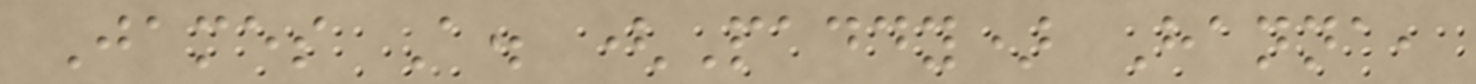James A. (Paddy) Hanna,
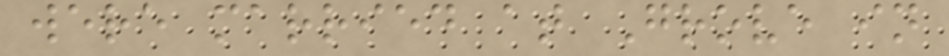were married at Grove in
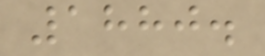1880.
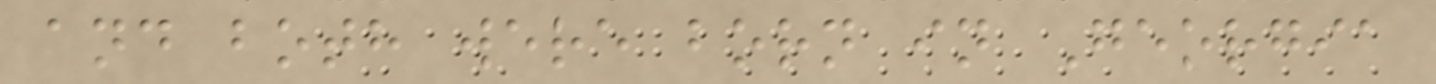and both were born in Georgia
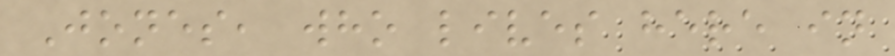Jones, who lives here in
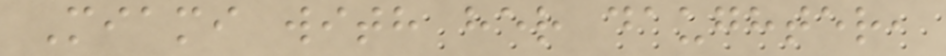Miami with her daughter,
